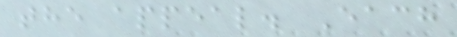the appeal. Each
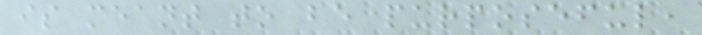is meant to be purposeful,
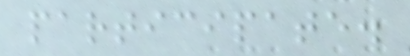participate.
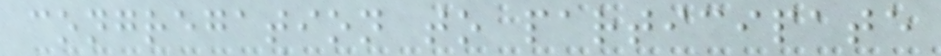congregation to participate
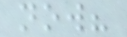now?
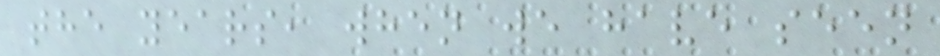the years, when we have seen
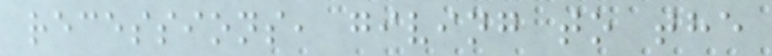recessions, giving to the
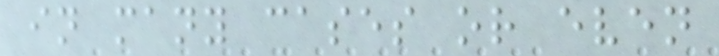in many cases or even
